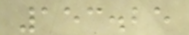153.25
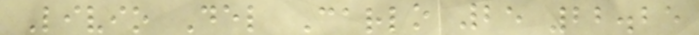Livio Del Carlo 25 22.25
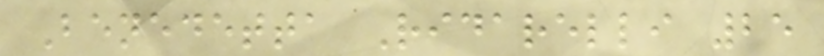Benedetta Ridarelli 25
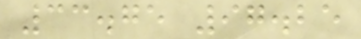33.75 97.25
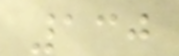130
